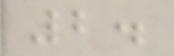2.
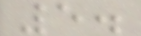5.
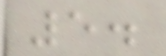5.
